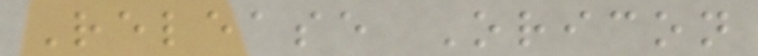Release Oricon
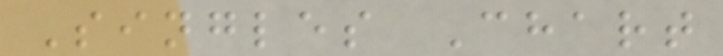Singles Chart
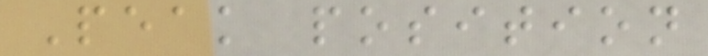Peak position
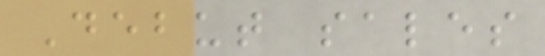Debut sales
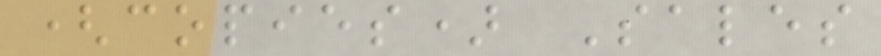(copies) Sales
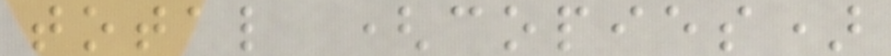total (copies)
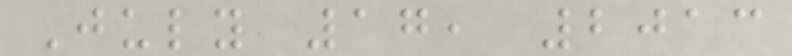July 17, 2013
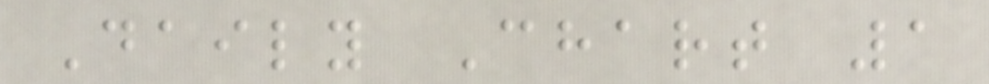Daily Chart 1
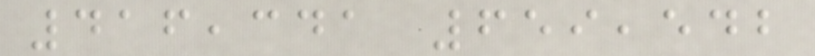416,341 659,542
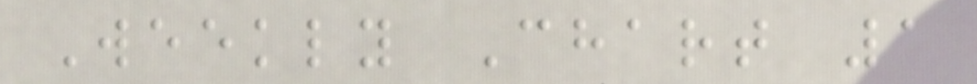Weekly Chart 1
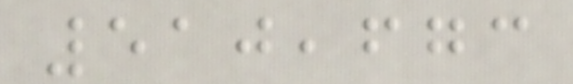510,673
